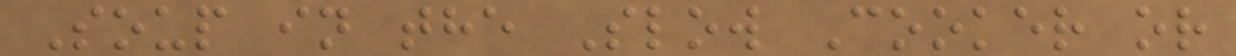Soup in the Slow Cooker or
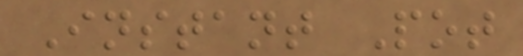Instant Pot
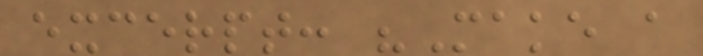excerpt: "Make a
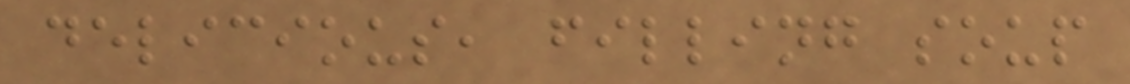delicious, filling soup
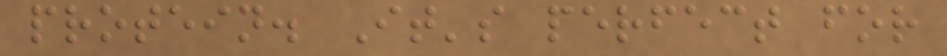protein. It's perfect for
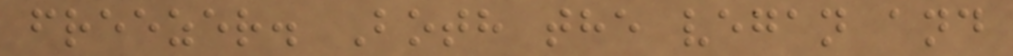freezer. Both the vegan and
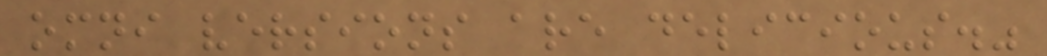omni versions are delicious."
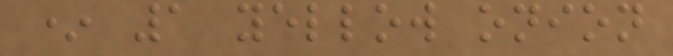* 1 yellow onion
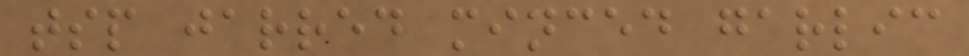tsp jarred minced garlic
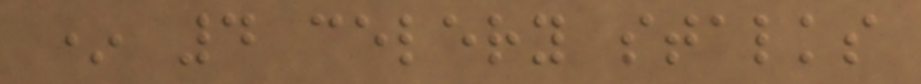* 4 celery stalks
